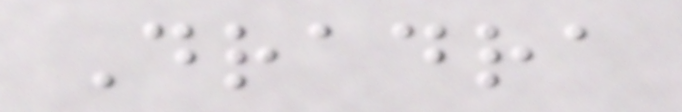Dradra
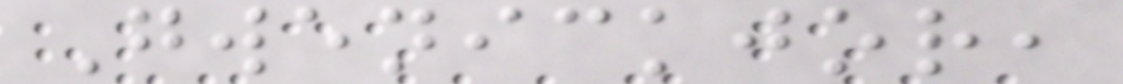Gwenickjor,
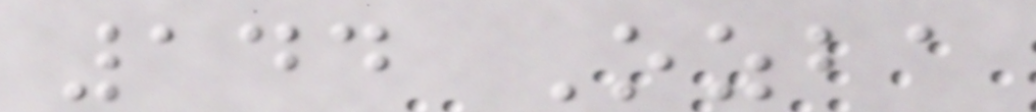144 Ozba
